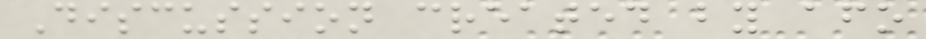Discussion created by afo
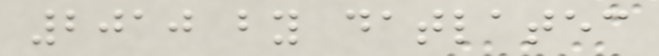2010 by datlatec
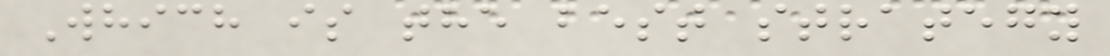Which is the best strategy
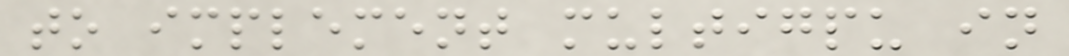to implement multigpu in
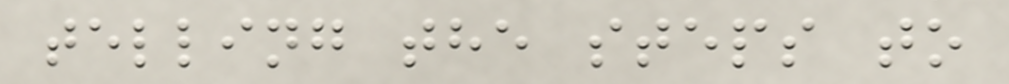telling the steps to
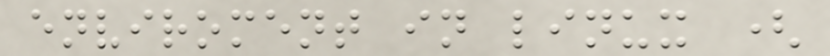enviroment in linux (
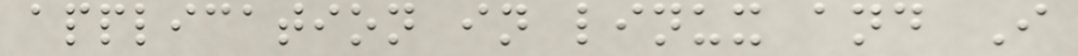application in linux and I
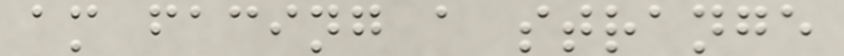am facing a strange
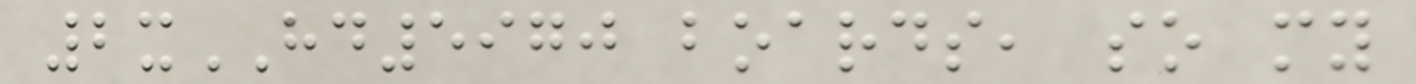2xHD5970 boards, so my
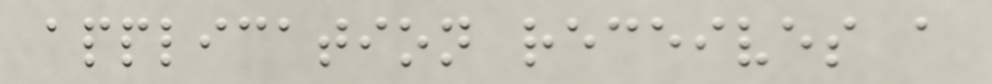application receives a
